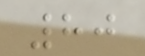80
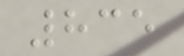835
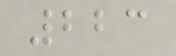223
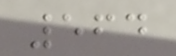564
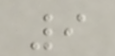9
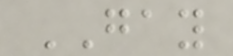GAY
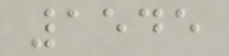1545
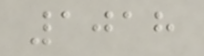1018
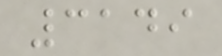3149
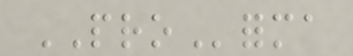PROforma
